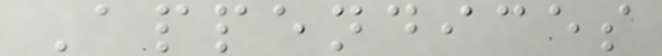Appendices
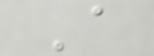A
